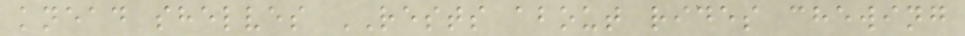knead shelves RESTS about rides chewing
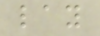lay
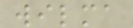wilma
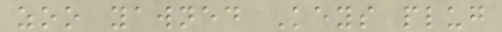zoo yawned Keys plug
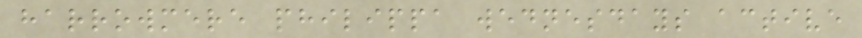harrowmere philippa wednesdays active
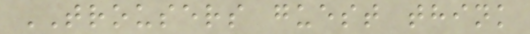TROUSERS guest think
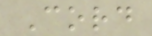Cord
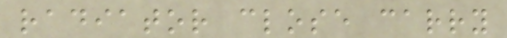radiator close carry
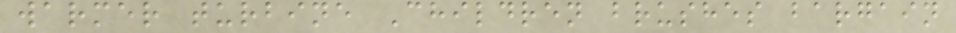warmer turbine Children brushes bargain
